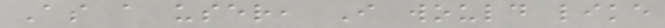As a user, I would like
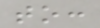to:
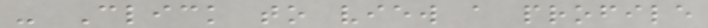- Click to view a profile
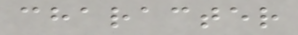character
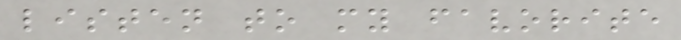listen to my favorite
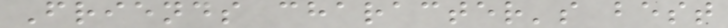Friends character's best
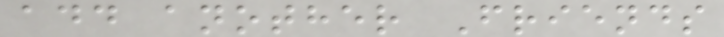add another Friends
